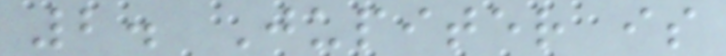2. Jupiter is
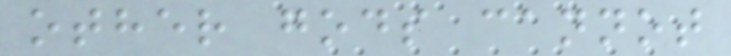other gods cannot
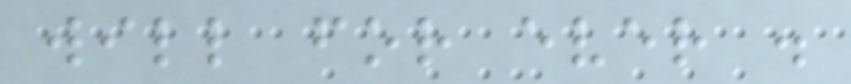will for ever .
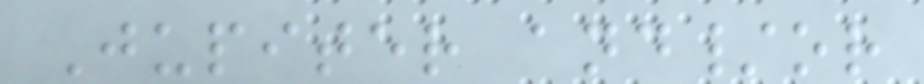Jupiter and/or
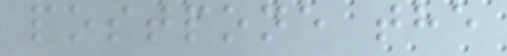postpone the
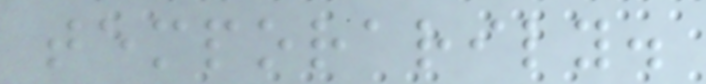temporarily.
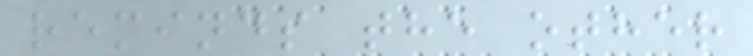reminds the other
